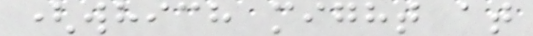(which might at
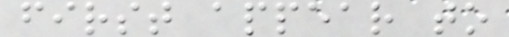first appear to
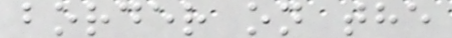border on the
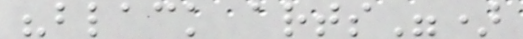"black arts")
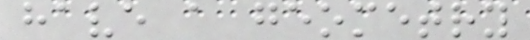have a geometry
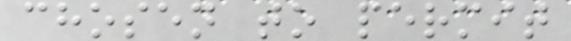chosen to permit
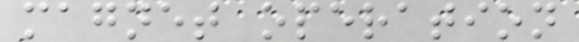magnet operation
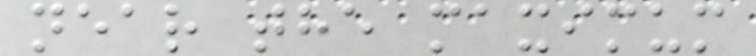near the maximum
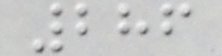286
